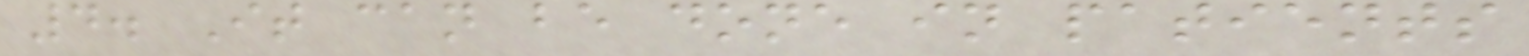4. It can be done in patients
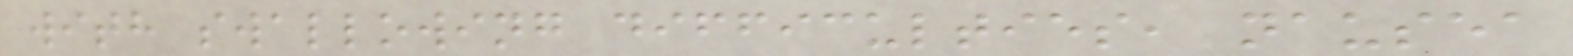with swallowing difficulties, nausea
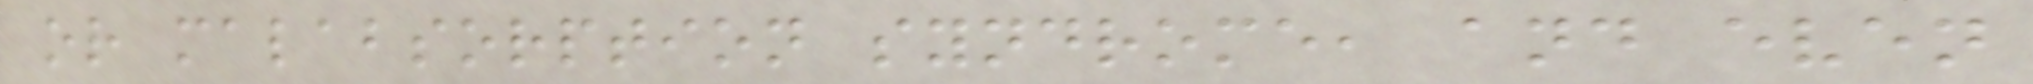or malabsorption syndrome, and even
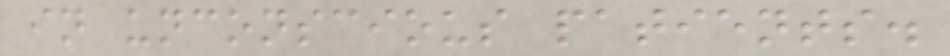in unconscious patients.
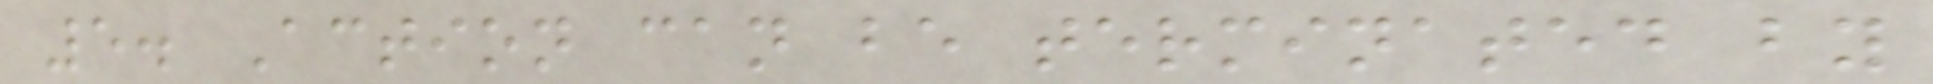5. Action can be terminated by
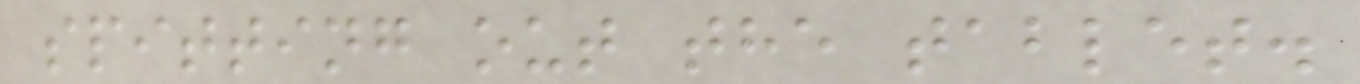spitting out the tablet.
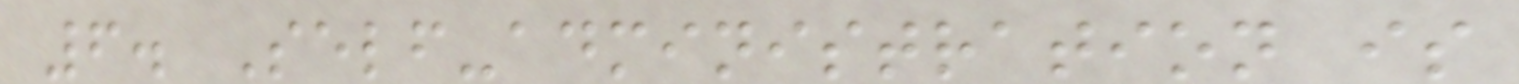6. Self-administration is
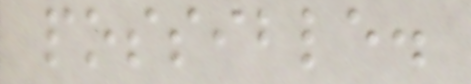possible.
